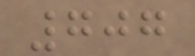707
